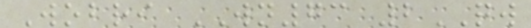Wobri WN73 2QW
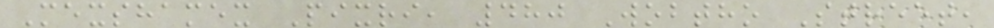Mexshamex Pixri, 480 Wobtho Street,
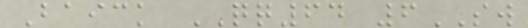Baick QQ64 6SW
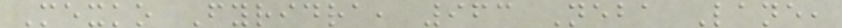Mexko Fyridra, 963 Neba Lane,
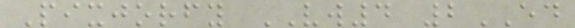Pixjorfy VW4 2ED
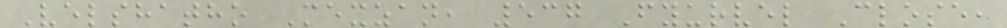Velshatho Mexzan, 537 Fyurvel Close,
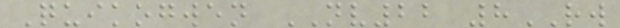Quikogwen NV22 8RW
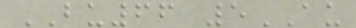BU66 5AU
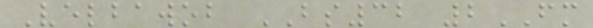Velbawob BS32 2FM
